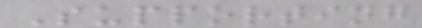Supporting
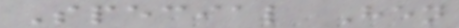Special Hen
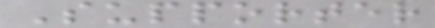Supporter
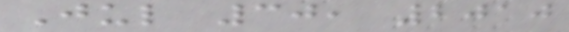Jul 30, 2010
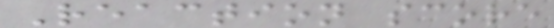Reaction score
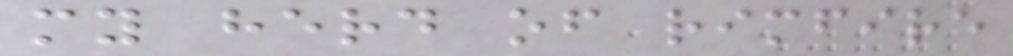my herd of rimfire
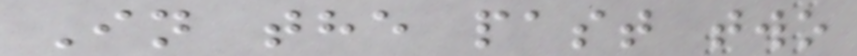In the past two
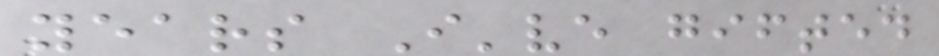years I've gifted
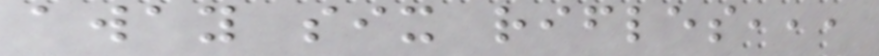away six rifles,,,
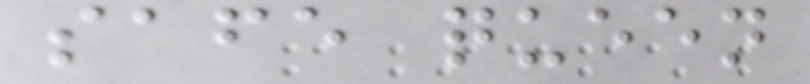safe queen
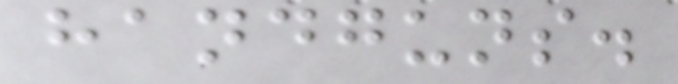handguns.
